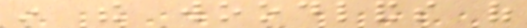in the woodlands of
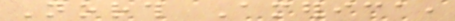North America,
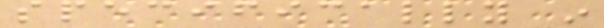specifically in
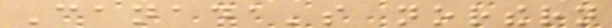Canada's northern
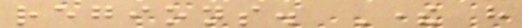regions. There have
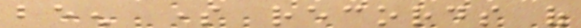been some records of
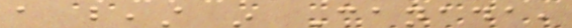a beast in Canada,
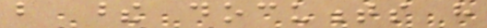but these documents have
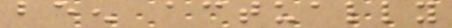been actually
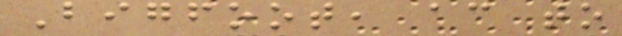Bigfoot, according to
